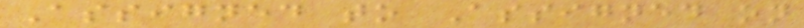Assigned to Assigned on
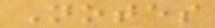Notes
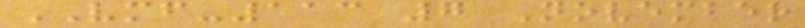VMF-113 7 November
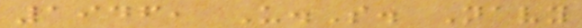1946, U.S. Navy
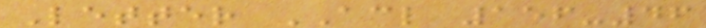Letter ACL 156-46
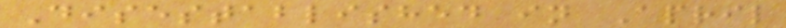Disestablished in April
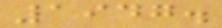1947.
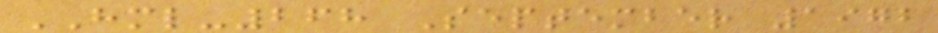HML-268 September 1972
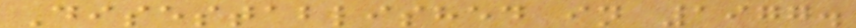Disestablished in 1977.
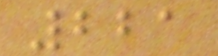221
